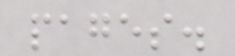pages.
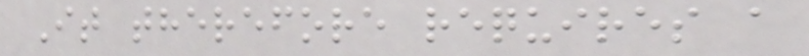It therefore requires a
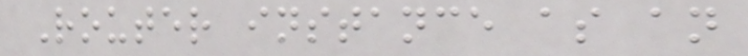Router instance as an
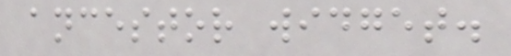ancestor widget.
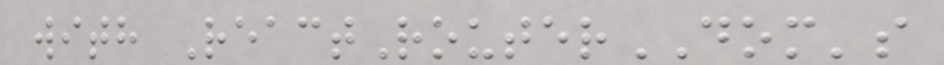with ReactRouterDOM's
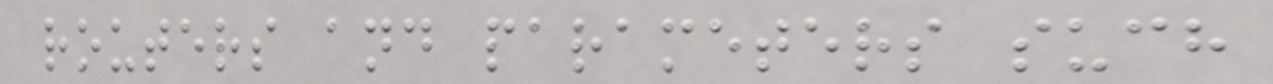routers and parameters such
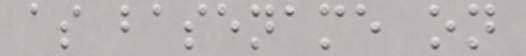as basename on
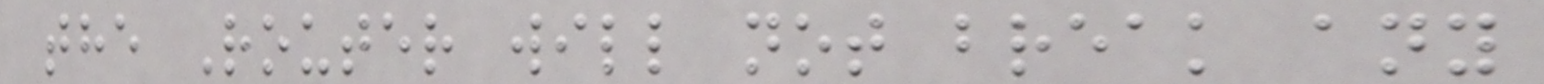the Router will not break any
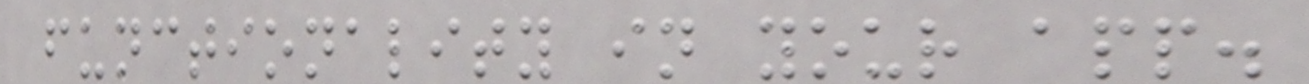functionality in your app.
